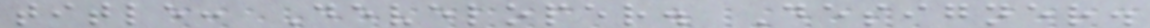title: Developer. Designer.
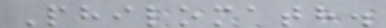Philomath.
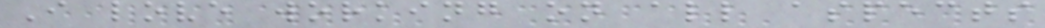I love working on all aspects
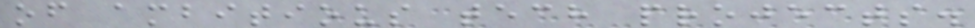of ambitious tech projects.
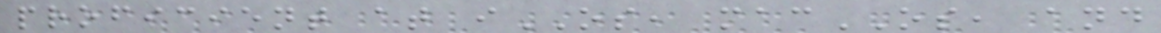proficient at iOS, macOS, and
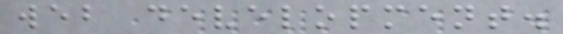web development.
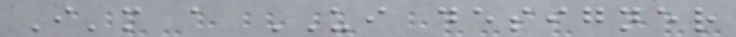I'm a UI designer
